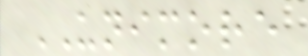UNIMORE
